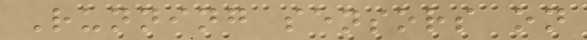Running sensors on
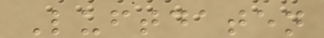Luftdaten
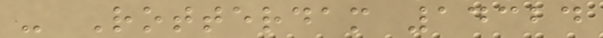- Rotterdam 14324
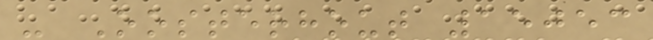- Oosterhout 15053
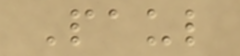Paul
